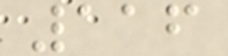116
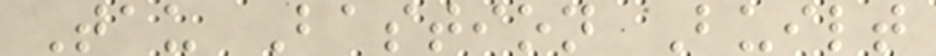Tau Bastion Built
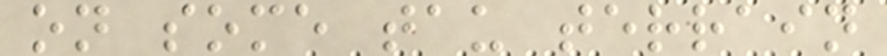on some tau terrain
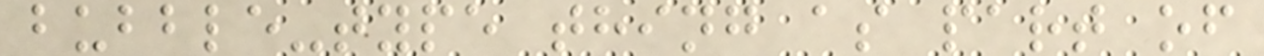bubble-type thing as part of
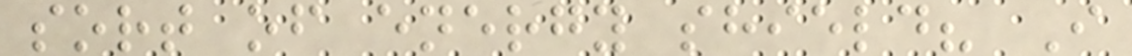sort of energy shield? I
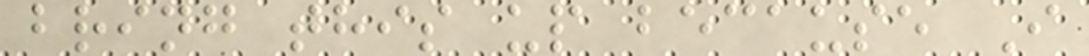bring this up because I
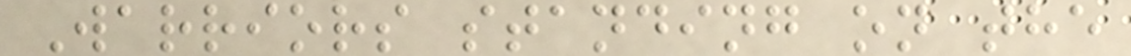Warriors standing on the
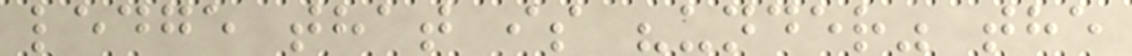ledge that is "under" the
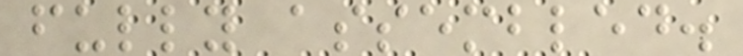fully assembled.
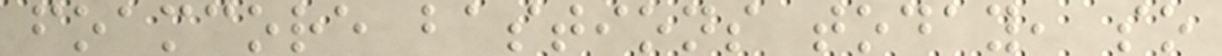foamcore bastions today, so
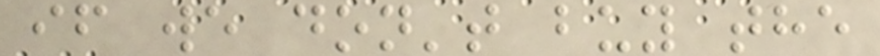if we don't buy the
